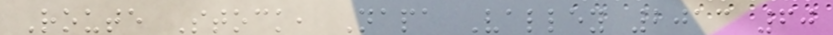Route Stock, Napa Valley 2013 60
